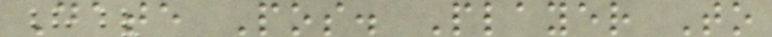Date Pos. Player To
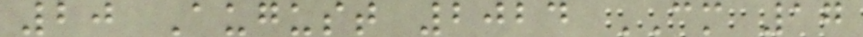20 August 2024 CM 17
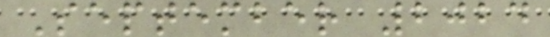September 2024
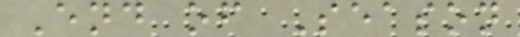End of Season
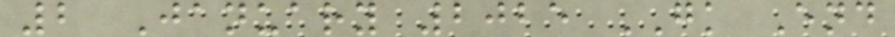2 January 2025 GK End
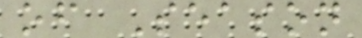of Season
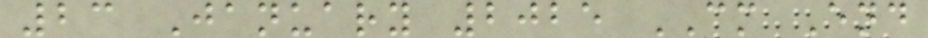23 January 2025 CM End
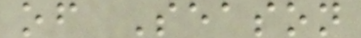of Season
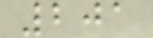201
